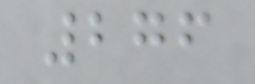276
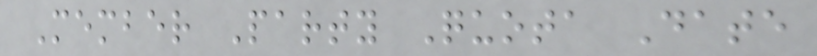Member Party Quota Date
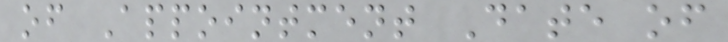of Appointment Date of
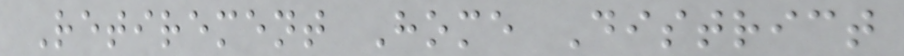Retirement Home District
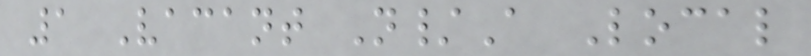1 Vacant N/A Local
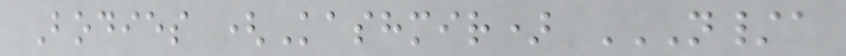Bodies (Kashmir) N/A
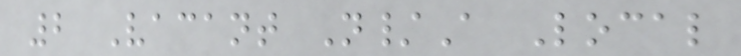2 Vacant N/A Local
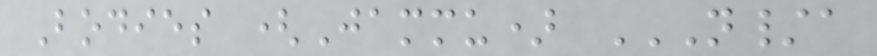Bodies (Jammu) N/A
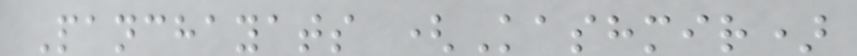Panchayats (Kashmir)
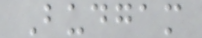Budgam
